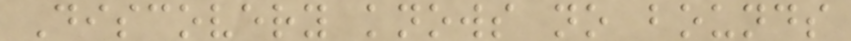Discovery knows no bounds
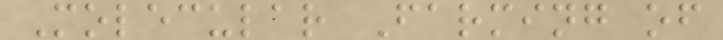Molecular Farming of
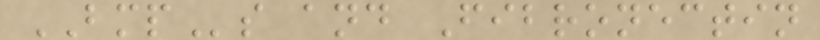BMPs and Fibronectin
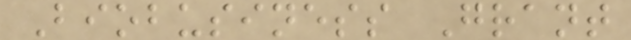Biobusiness Grant
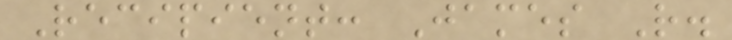Recipient: James R.
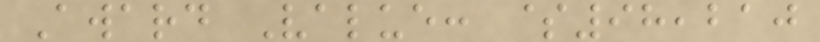Award Value: $98,210
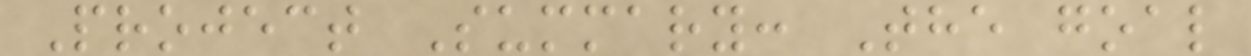Project Summary: The goal
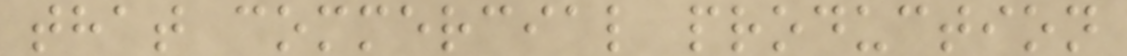that commercial production
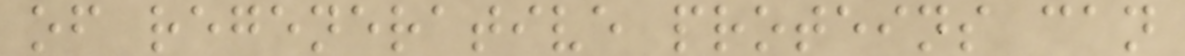of regenerative proteins can
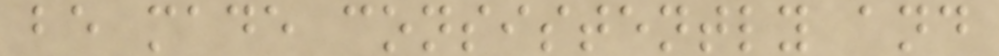be made consistently and
